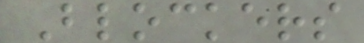Blockers
